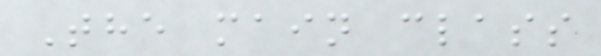The main class
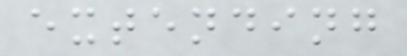extending
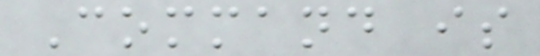Command is
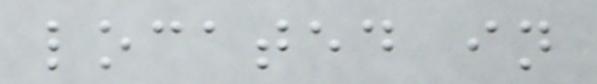located in
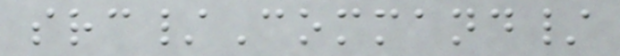src/Command/
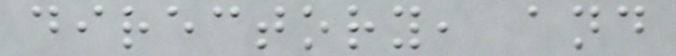directory, and
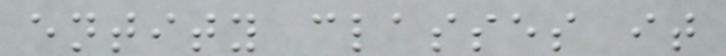entity classes it
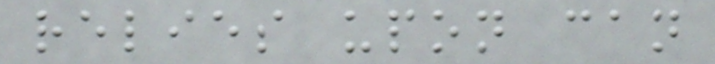relies upon can
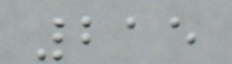215
